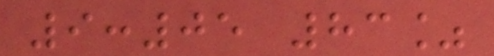9:05 83%
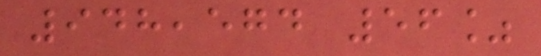948,574 56%
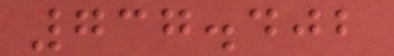737.402
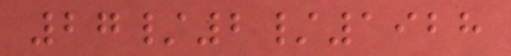27/2/1928
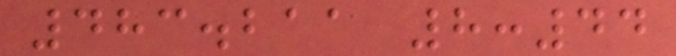483.211 8:44
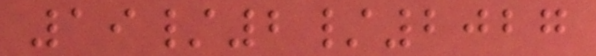19/2/2027
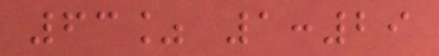63% 1:29
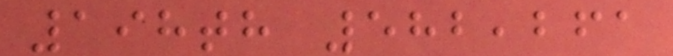198th 582,261
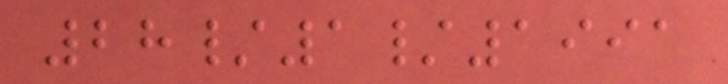28/1/1991
